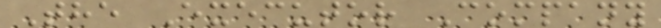The Executor Company
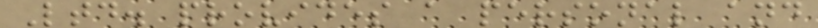Ltd. provides a personal and
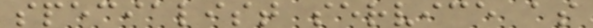specialist service as
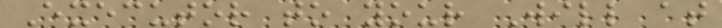Executor to your Will at
